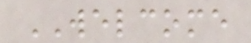WELCOME
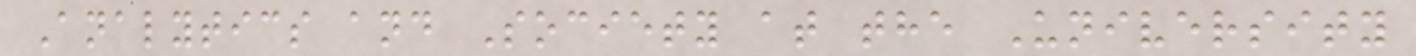Analytics and Society at the University
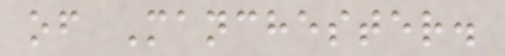of Manchester.
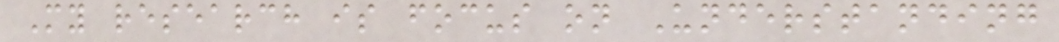My research is focus on Understanding
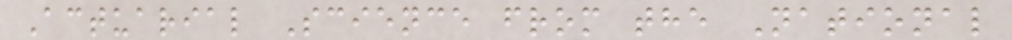Actuarial Science from the National
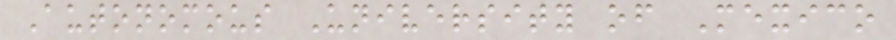Autonomous University of Mexico
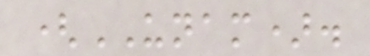(UNAM).
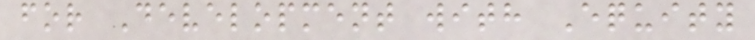for Development with Equity
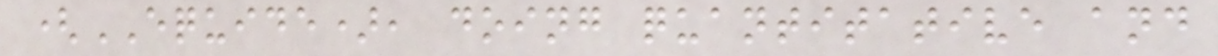(EQUIDE), doing quantitative and
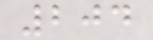204
